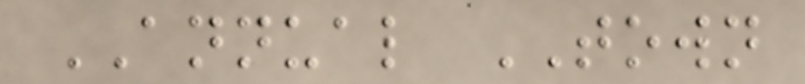ANNUAL TOWN
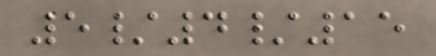5/4/15
